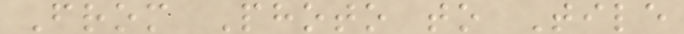From Photo to Tile
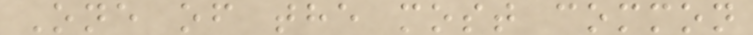One of the most common
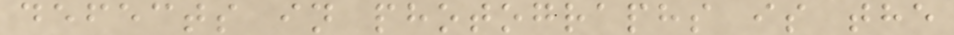defects in photographs is the
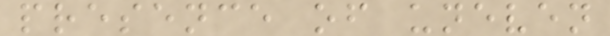presence of uneven
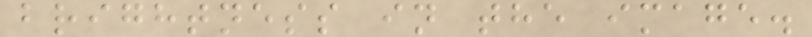brightness in the image.
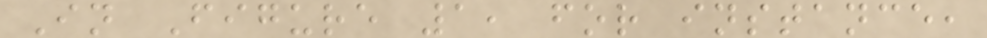In Figure 1, for instance,
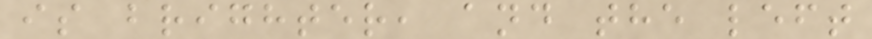is brighter, and the left
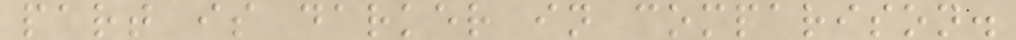part is darker in comparison.
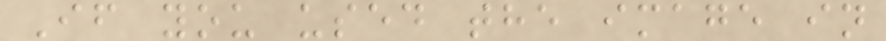If you used the image in
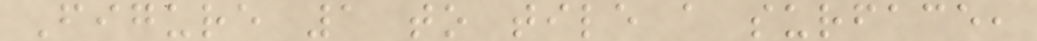Figure 1 to tile a surface,
